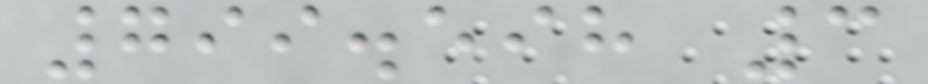799.598 3
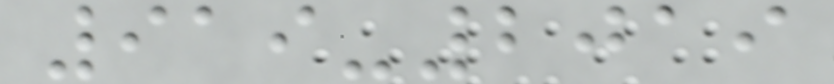919-2019
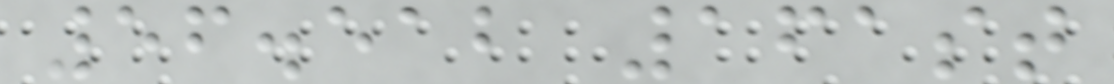56.512 161st
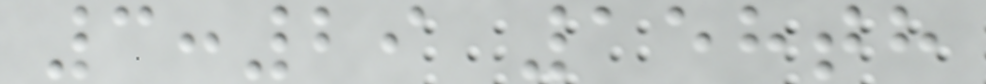3:29 158th
